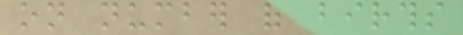on number of births
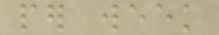per week
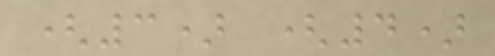(3) (4)
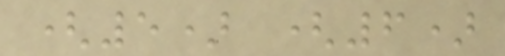(5) (6)
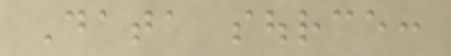Data source:
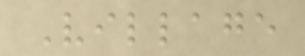Village
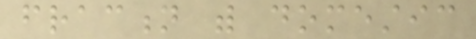fraction with domestic
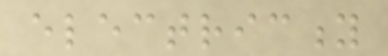electricity
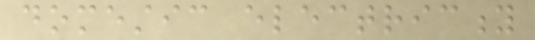domestic electricity
